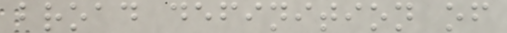broad definition of
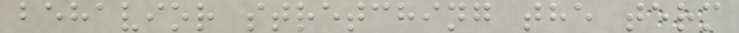behavior stretching the term
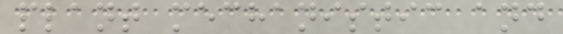plant mechanistic and
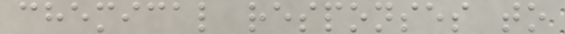chemical responses to
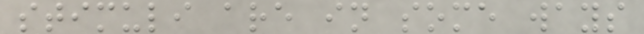stimuli are in some ways
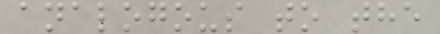analogous to the
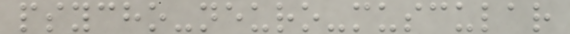psycho-neuro-muscular
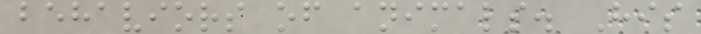behaviors of animals. His
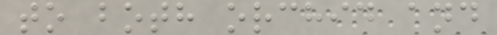to both orchid and
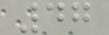47
